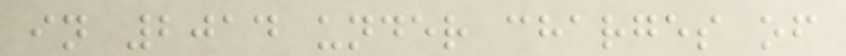in 2014 under charges of
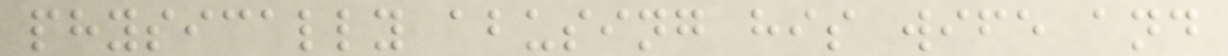physically abusing his wife and
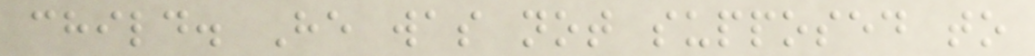child. He was not supposed to
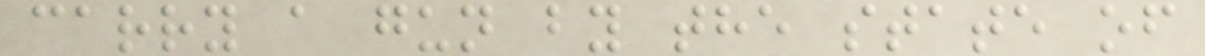carry a gun by the state of
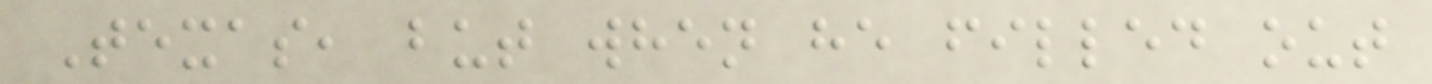Texas, but when he filled out
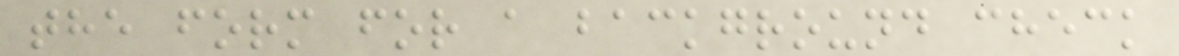the form for a background check
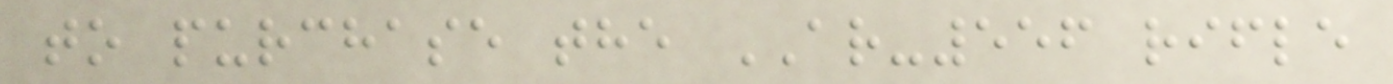to purchase the AR-556 rifle
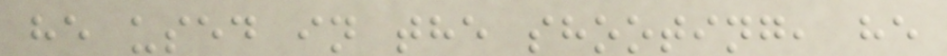he used in the shooting, he
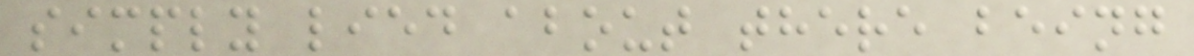simply lied about there being
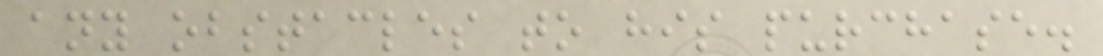any obstacles to his purchase.
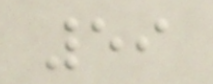59
